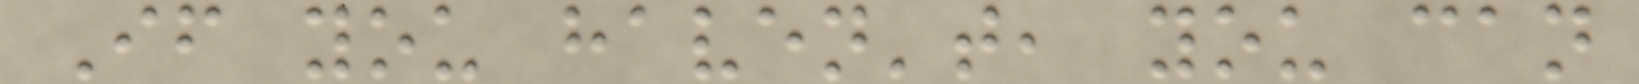If you haven't, you can
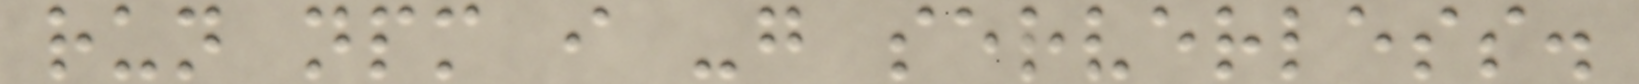run npm i -g serverless.
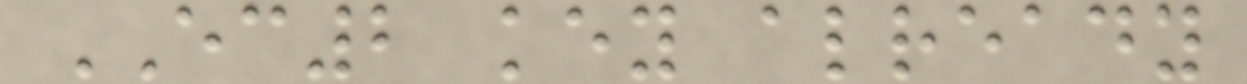EC2 key already
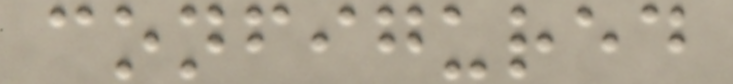configured
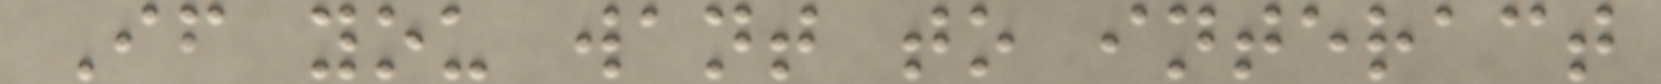If you want to interact
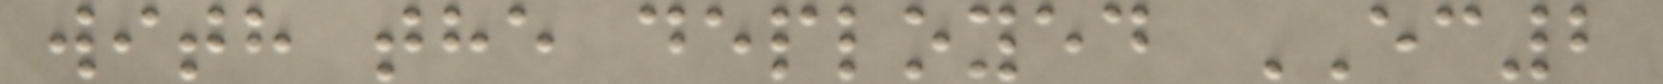with the deployed EC2
